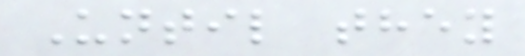Until they
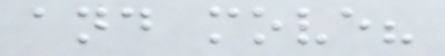and move?
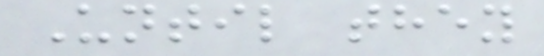Until they
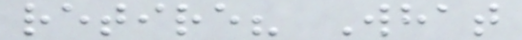retire? What
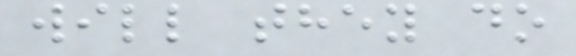will they do
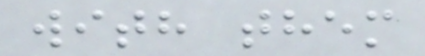with them
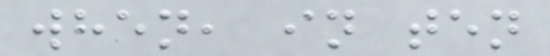when, in ten
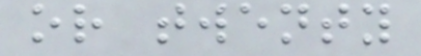or twenty
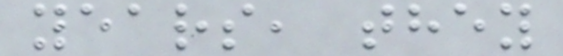years, they
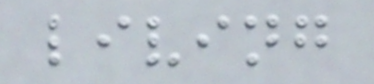living
